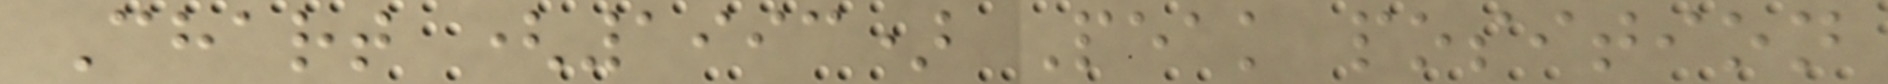Chart (1993) Peak position
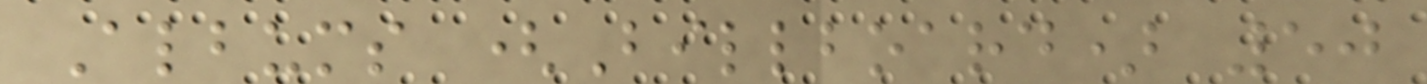Albums (Billboard) 50
